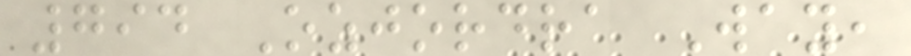794 Ozjordra Way,
